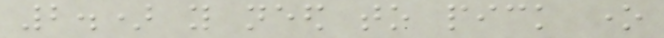2.) you need to pick one
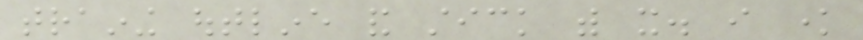training outline and stick with it. i know
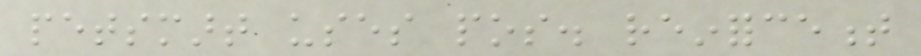petsmart uses pos. reinforcement
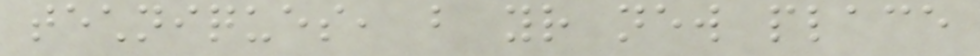techniques, but your new place
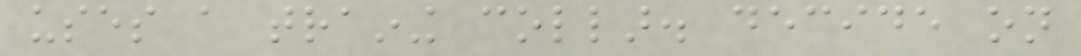uses a training collar. decide on
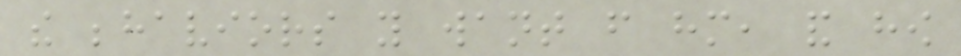the behaviors you want from him, and how
